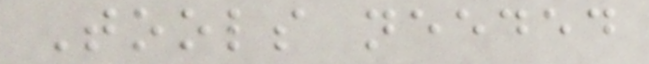Tools needed
